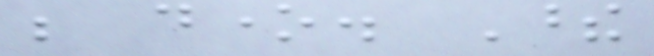be done. These
